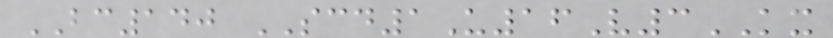BC140 SCD1U16V3KX
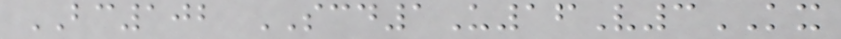BC102 SCD1U16V3KX
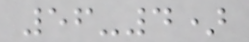56-4)
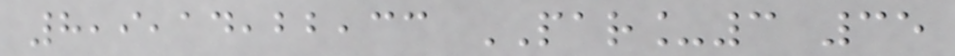8,9,14,22,33 PAR_3 35
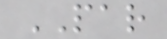PAR
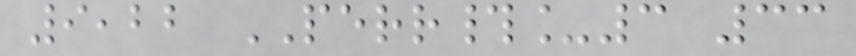9,22 PERR#_3 33
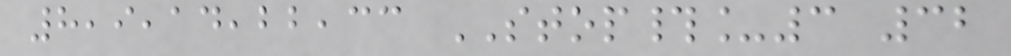8,9,14,22,33 STOP#_3 32
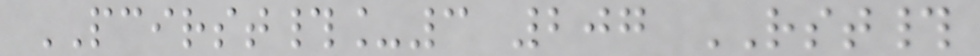PCIRST#_3 207 RST#
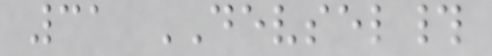31 DEVSEL#
